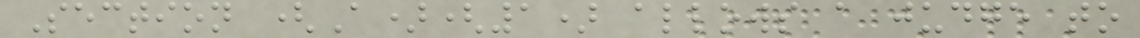Section (A)(1) allows a judge to
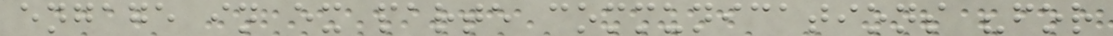engage in ex parte communications "for
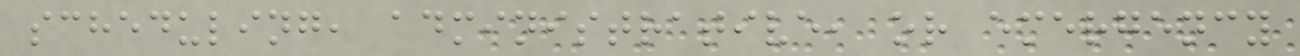scheduling, administrative, or emergency
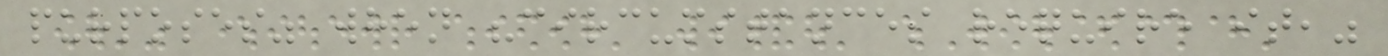purposes" when "circumstances require it,"
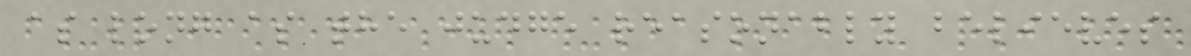as long as the judge reasonably believes
